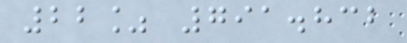22% 791.832
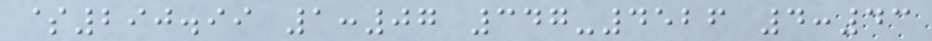$290.99 1:07 347-4526 4:43
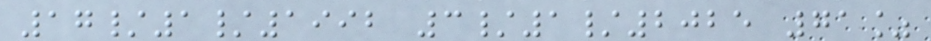17/1/1992 3/1/2025 71%
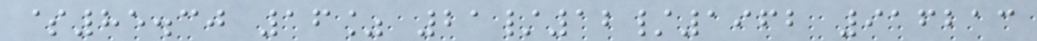$85.30 16% 21/12/1962 916213
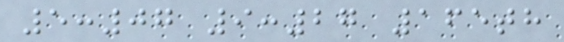5:07 9:27 165th
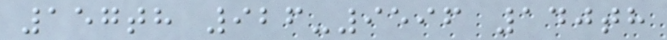157th 926-9596 140th
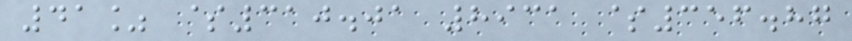41% $310.01 8931 $356.87
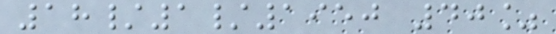18/1/1950 40%
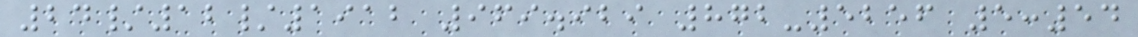24/12/1912 969.929 872-5256 5:54
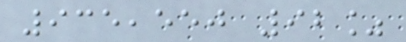935,550 92%
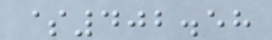$402.58
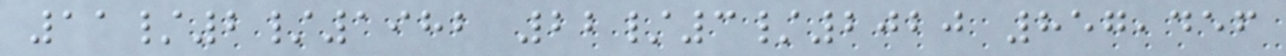11/2/1982 22/3/2020 857,456
